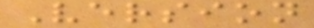Version
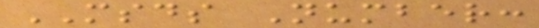MSDS Number:
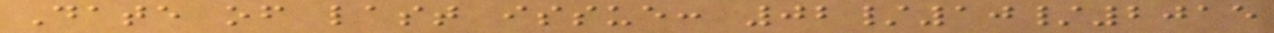Date of last issue: 02/10/2015
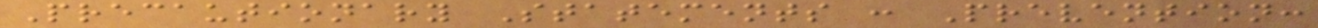Precautionary Statements : Prevention:
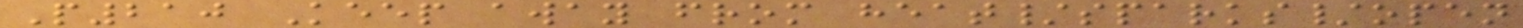P210 Keep away from heat/sparks/open
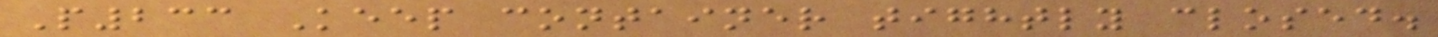P233 Keep container tightly closed.
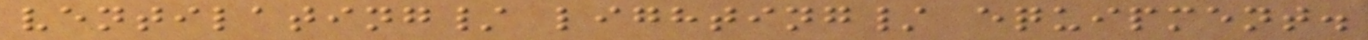ventilating/ lighting/ equipment.
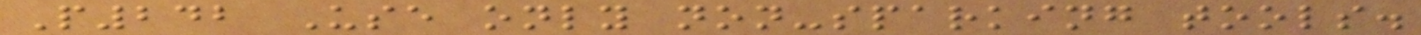P242 Use only non-sparking tools.
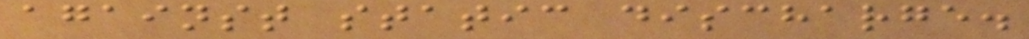against static discharge.
